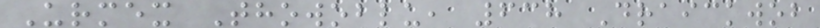Urmex Thowoblu, 638 Draickwob
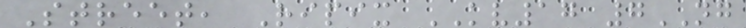Street, Ripix KV17 7NG
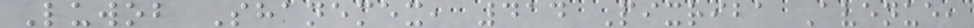Luwob Shanemex, 414 Pixriba Avenue,
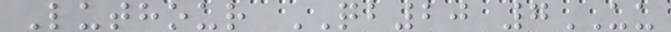Luthour QB20 7UU
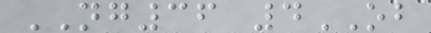NG36 4OB
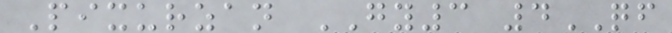Pixurzan GY3 4QF
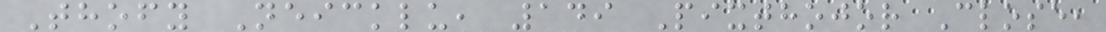Thofy Neicklu, 149 Pixthojor Close,
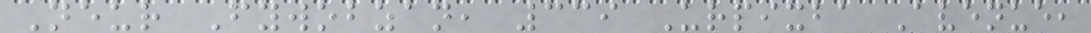Neur Fywobzan, 339 Urpixba Avenue,
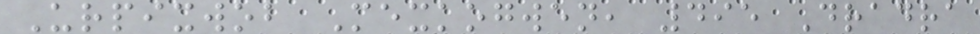Urpixwob Mexkogwen, 495 Dradra
